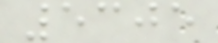5305
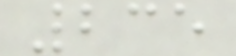235
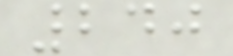240
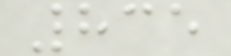835
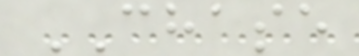CHASE
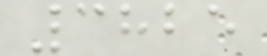3825
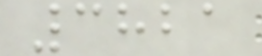3821
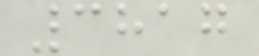3817
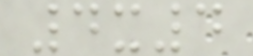4x4
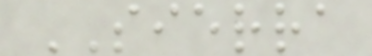SIERRA
